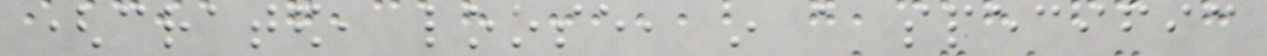(crated, loose, in a specific
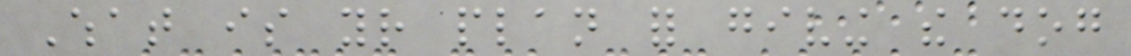What is your plan for giving the dog
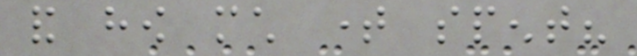and how much time spent?
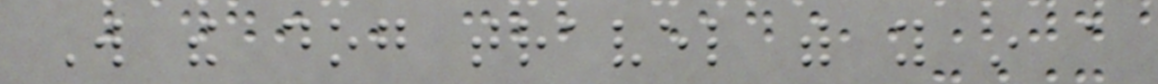Will the dog travel with you in a
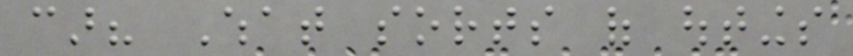car? What sorts of outings
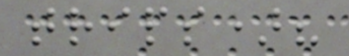trips)?
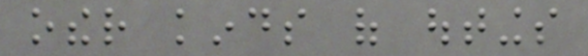other kinds of outings
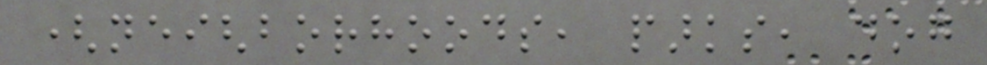(neighborhoods, parks, dog
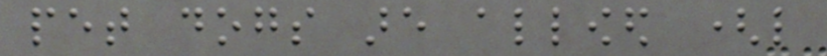pet dogs are allowed (like
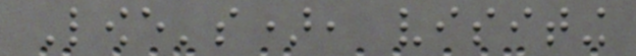Lowe's), visiting
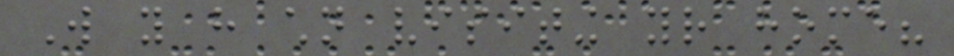Will you have children visiting your home?
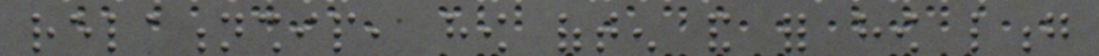relationship, how often and for how long
